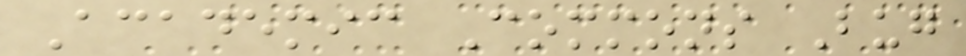Academic Commons Bug
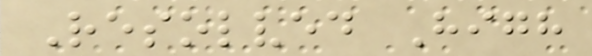Resolved High
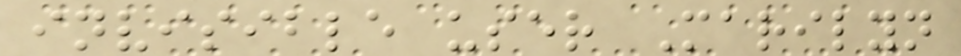invisible user Marilyn
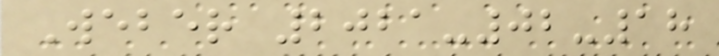Weber 2021-02-18
